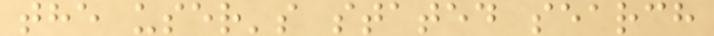the user's stated search
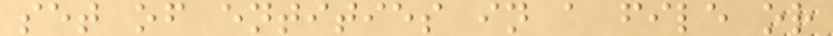set of entities in a file or
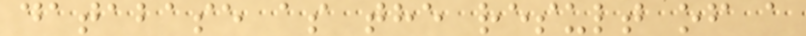database as the result of a
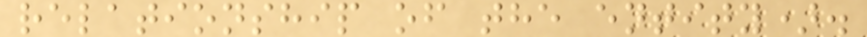relationship of the entity).
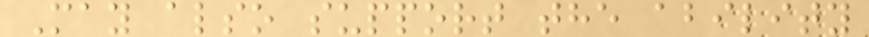May also support the ability
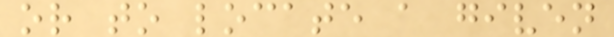or to locate a given
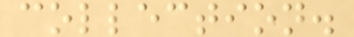collection.
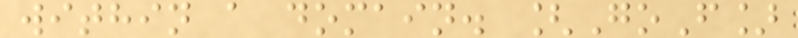within a domain. [GoF]
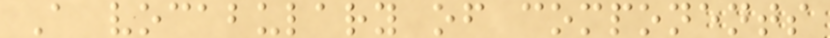A vocabulary of components
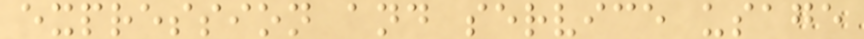expression and service usage
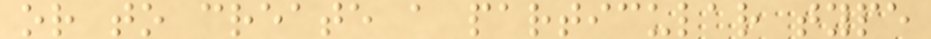or to create a particular type
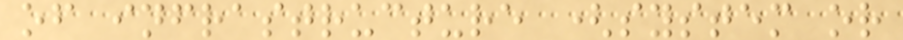of infrastructure (system or
